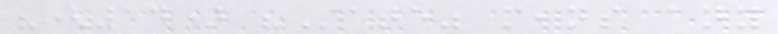"(14) "State" means any
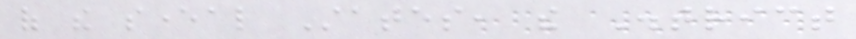of the several States, the District
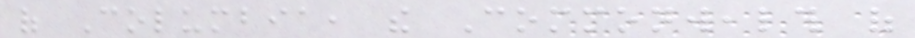of Columbia, the Commonwealth of
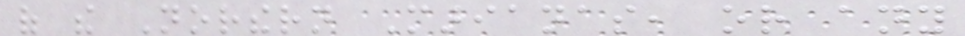of the Northern Marianas, or any
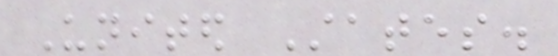United States.
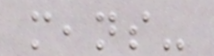means-
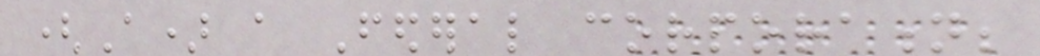(A) a Federal corporation;
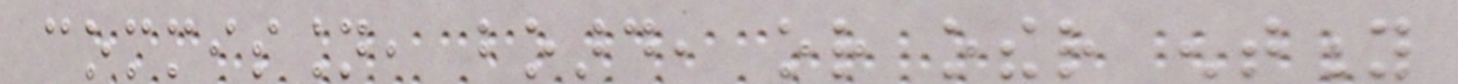commission, board, or other entity
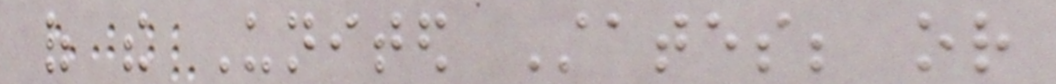of the United States; or
